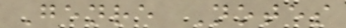Genre Notes
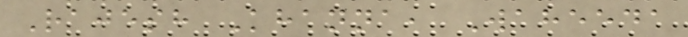Rajesh Khanna, Waheeda
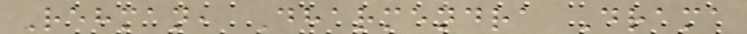Rehman, Dharmendra Drama
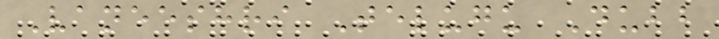Vaneeshri Telugu Dubb
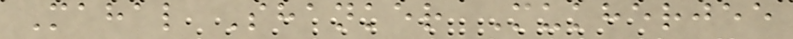Mahal Shanker Mukherjee
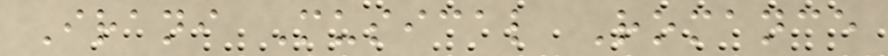Irani Musical Romance
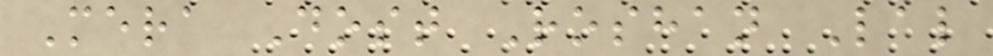Mera Dost Roshan Lal
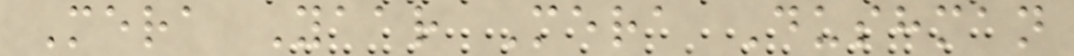Mera Yaar Mera Dushman
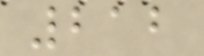212
